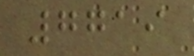7719
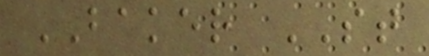BAKER ST
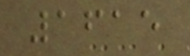1615
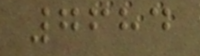7684
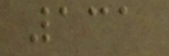131
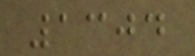1304
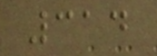314
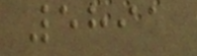5891
